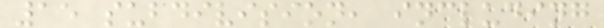15 subdivision, including
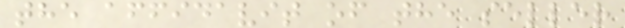the affidavit of the seller
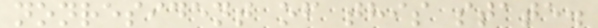nonresident of this state.
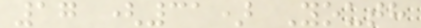17 (31) Youth
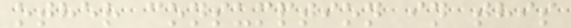other consumption in this
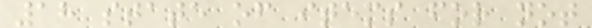18 state of items for not
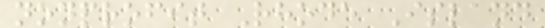nonprofit Rhode Island
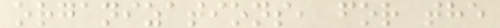organizations, for the
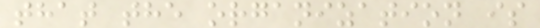that the organization is
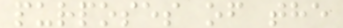purposes of the
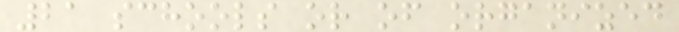21 schools or of organized
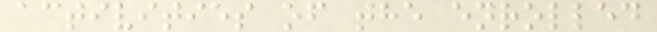activities of the enrolled
